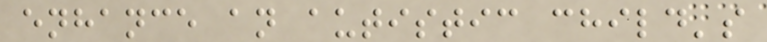enhance an autistic child's
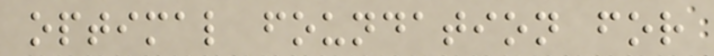optimal foundation for
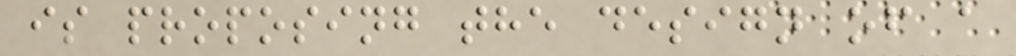is proposing the design of a
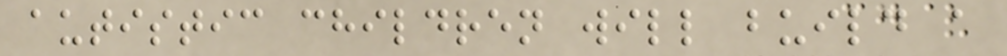autistic children will build a
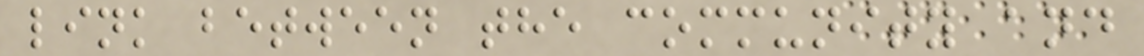link between the community and
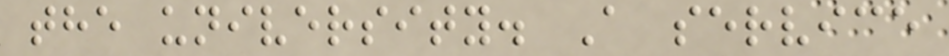the university. A service
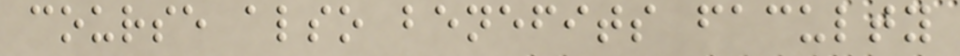course also benefits faculty
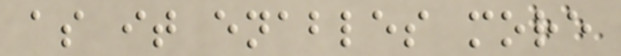as it enables more
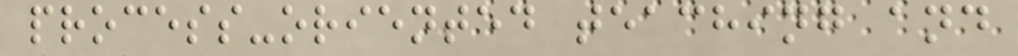process-oriented teaching and
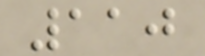110
